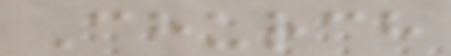Church
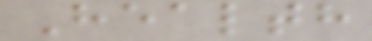Health
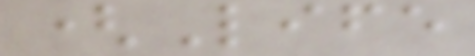(Life
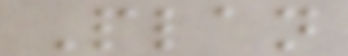Plan
